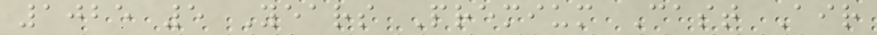1025 5 Years Premium Cast Air
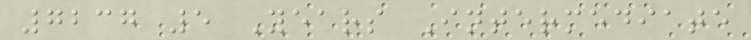7237 5 Years Intermediate
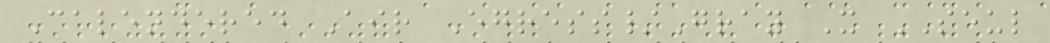Calendered Air Egress/Gray X SEUL
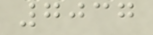7037
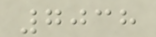7038
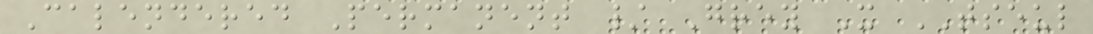Calendered Permanent / Grey X TSEUL
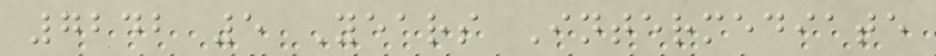7242 5 Years Intermediate
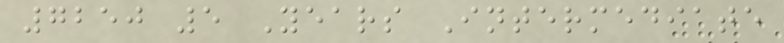7250 5 Years Intermediate
